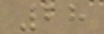28
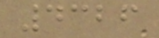4326
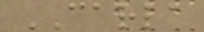CARLA
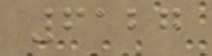6127
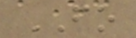FO
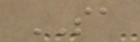SA
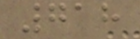718
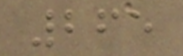265
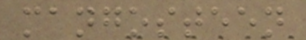mangosteen
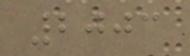2003
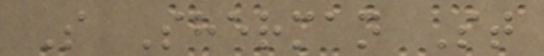S Sherman St
